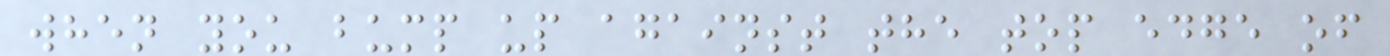when you bump up against the top edge of
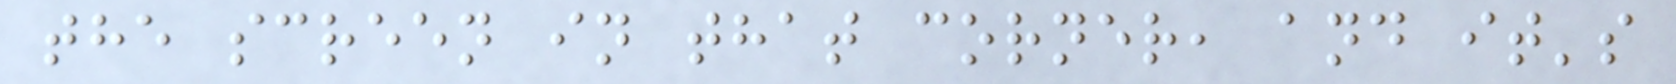the screen in that corner, and it's
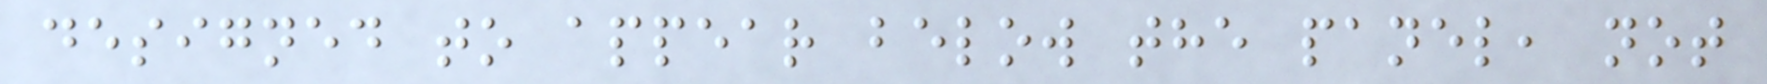designed to appear below the panel, not
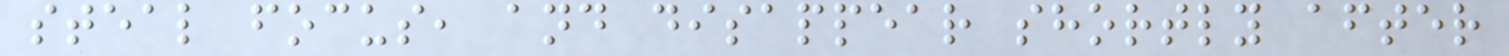steal focus, and disappear shortly after
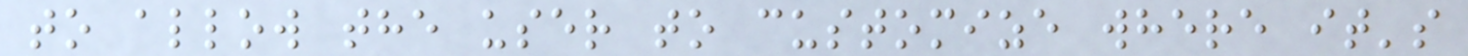to allow the user to customize where it's
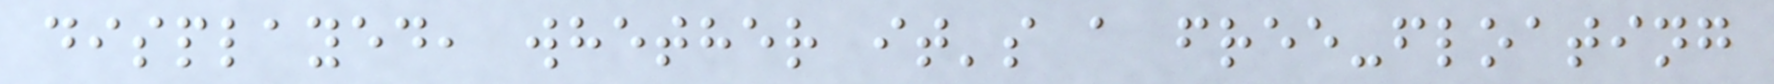displayed, whether it's a free-floating
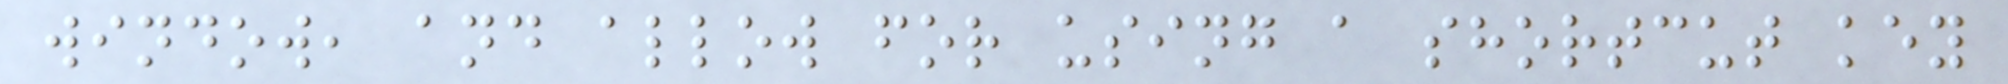window, and allow for using a shortcut key
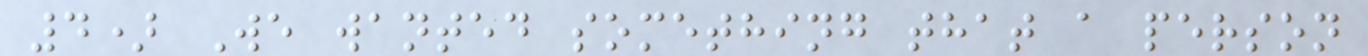4) We wanted something that a person
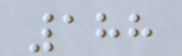188
